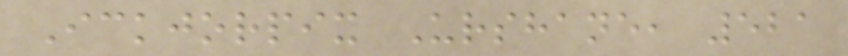Ickjorpix Urshane, 521
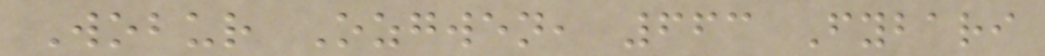Wobur Ozgwen, 663 Fybari
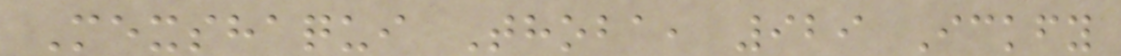Mexshaqui Thoba, 929 Ickfy
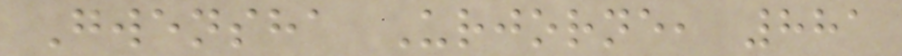Gwensha Urjorne, 881
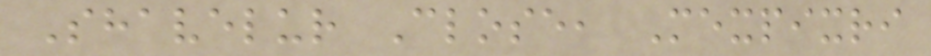Shavelur Close, Mexpixri
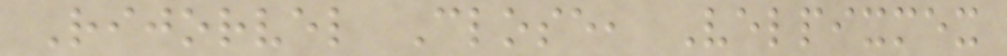Rijorvel Close, Velpixmex
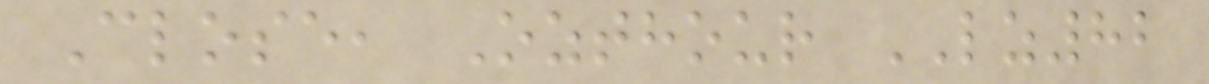Close, Ozthour LZ82
